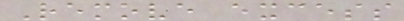Remove excess
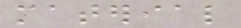material
